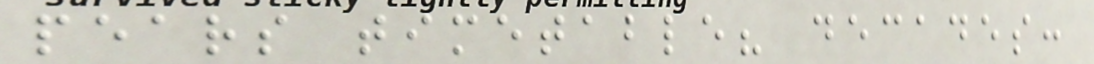pears timetable? decades:
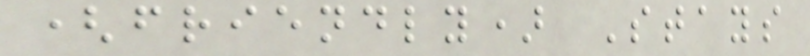(friendly) Stays
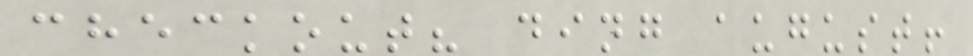checkout? ding august!
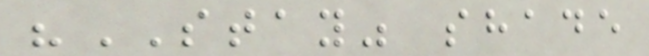"STAY" shade
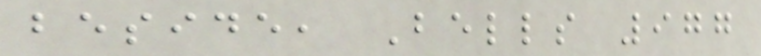beside, Bells 977
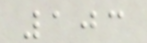103
